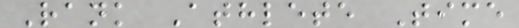Rank Athlete Time
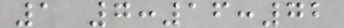1 7:16:72
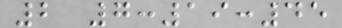2 7:19:45
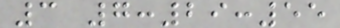3 7:29:55
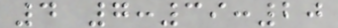4 7:39:20
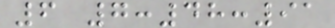6 7:48:91
